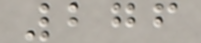276
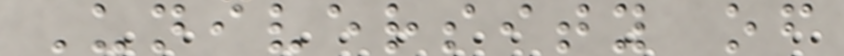University of
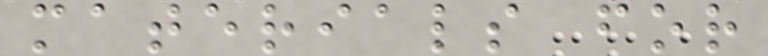materials for
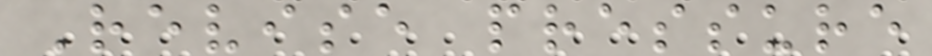Revise pressure
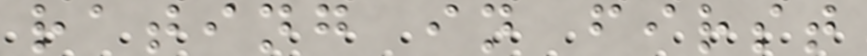rating in first
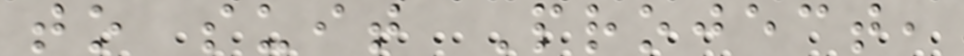to suit Project,
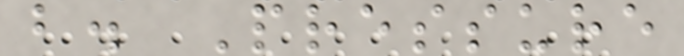b. Pressure
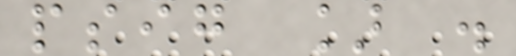psig ] .
